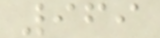969
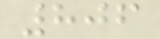806
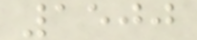1500
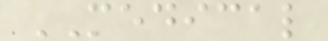MEDICAL
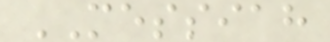MESSIAH
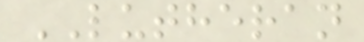LUTHERAN
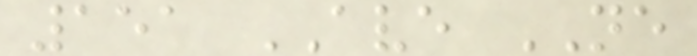151 AVE NE
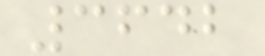3642
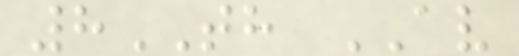8TH AV
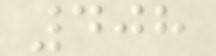408
